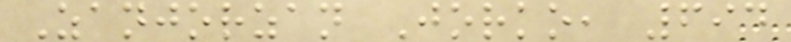Zanjorzan Jorko, 694
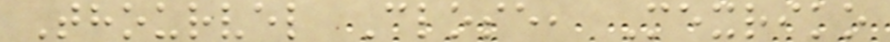Thourvel Close, Mexriko
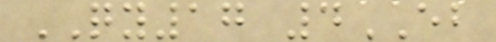QY17 4EB
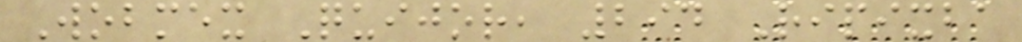Wobmex Quijor, 294 Ripixba
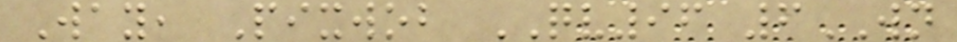Way, Pixwob QV96 6WN
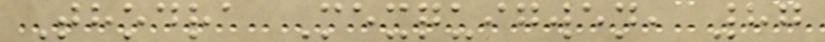Thodra Mexquigwen, 87
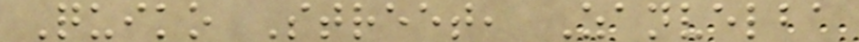Quiko Street, Zanvelba
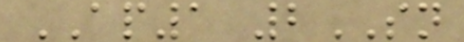AP1 2SN
